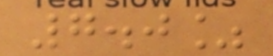7.0%
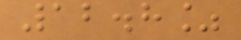12.8%
